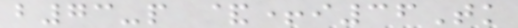b73-p &+i36Tk
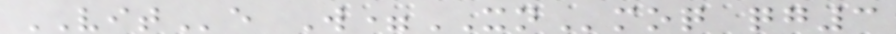VITe W=XNmoq qg3
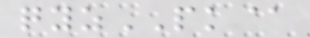qyzPK@
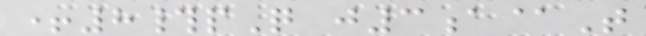+8#pQ j3a@T
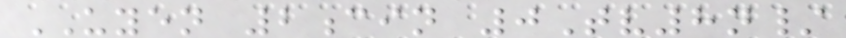UYEN 2cin 0Tv8n/
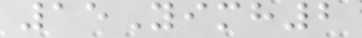15Yimh2
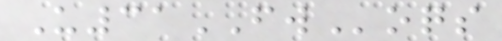U31FWoqs
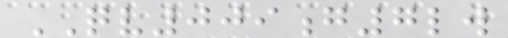QV009g7lw
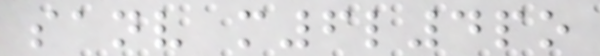sanv m6l4po
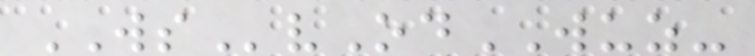WSvOdWUZ-
